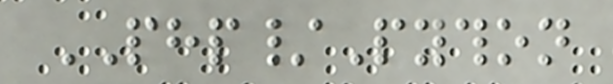PHP/Python
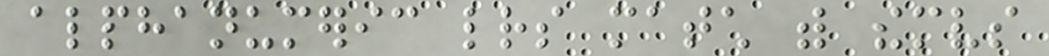alphanumeric letters match with themselves
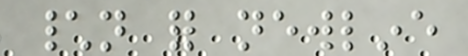\n for newline
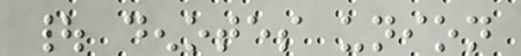| denotes union
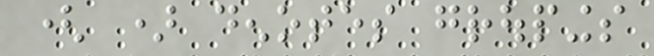( ) denotes groupings
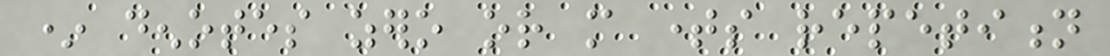* denotes zero or more times repetition
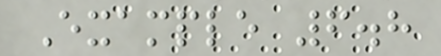Example 6.8
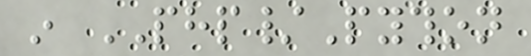in PHP/Python
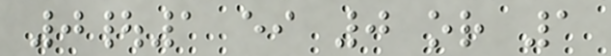0|1 either 0 or 1
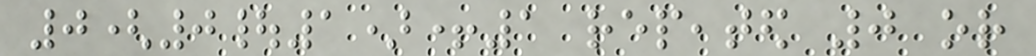0(0|1)+1 repeated 0 or
